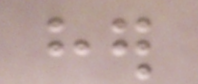her
